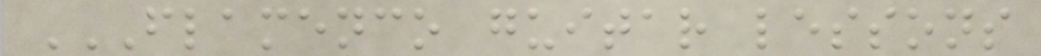FLAMENCO GUITAR LESSONS
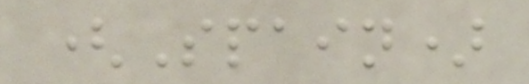(Spain)
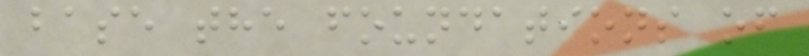base the foundations of
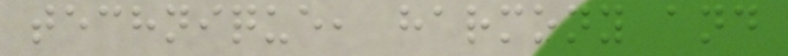technique, harmony and
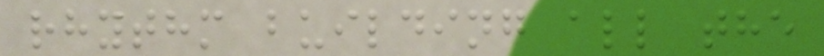rhythm building all the
